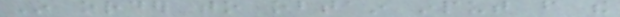In order to obtain input from the
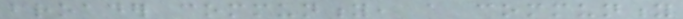broader community, a community
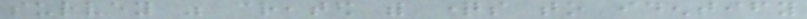survey was created with questions to identify
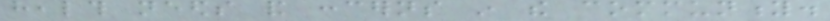health needs and concerns in the community.
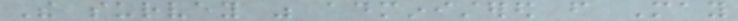The survey was administered from May
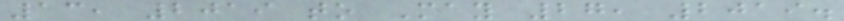13, 2019 to May 27, 2019.
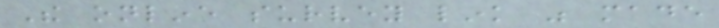The online survey link was made
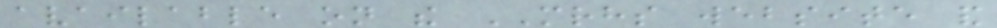available on the MRHS website and
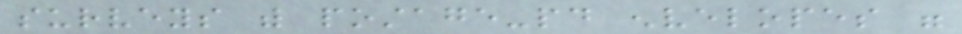surveys with postage-paid envelopes were
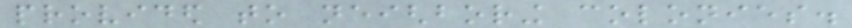provided to neighboring colonies.
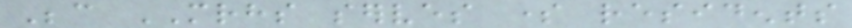Because MRHS serves some residents
